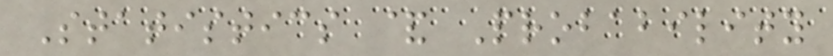Statistics & Probability
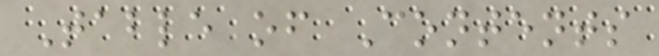Table of Contents
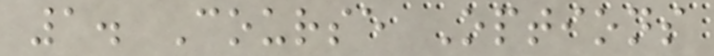1. Course Options
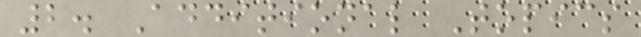2. Additional Topics
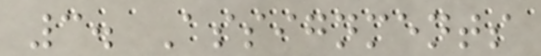3. Assignments
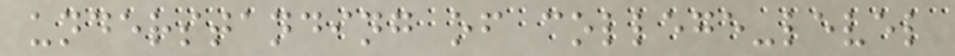understanding of college-level
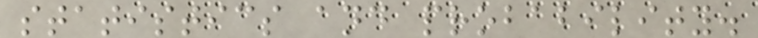statistics and probability.
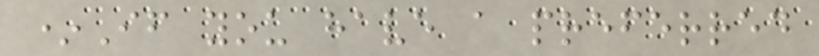*If you have a preferred
